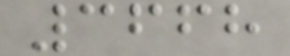3668
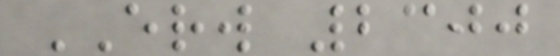ERW 2300
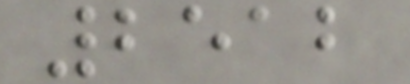2512
